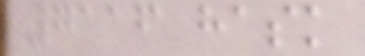7116 hask
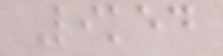Liked
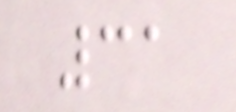31
